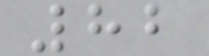82
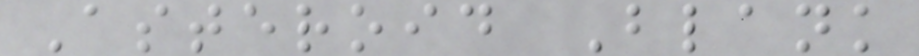Asteroid Blank
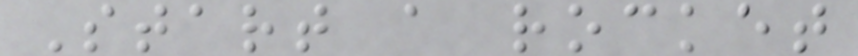Start a rocket
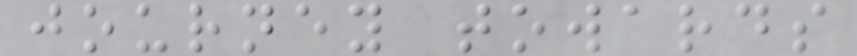journey towards
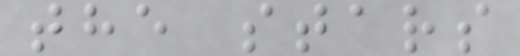the stars
